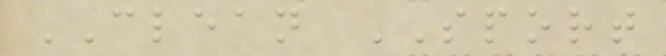CLEAN SPORT
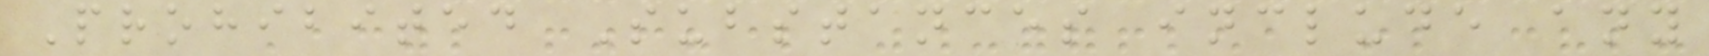Prohibited Substances include any
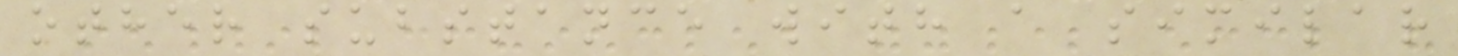other substance with a similar
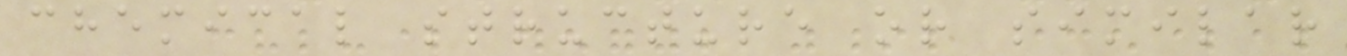chemical structure or similar
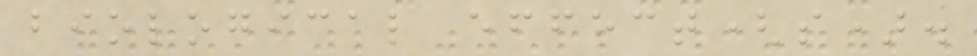biological effect(s).
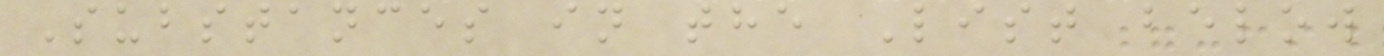Substances in the List below
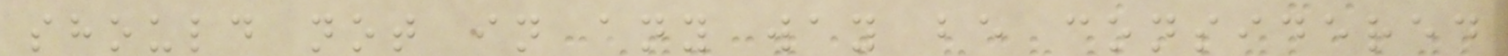should not in any way be considered
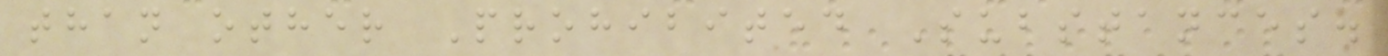than other Prohibited Substances.
